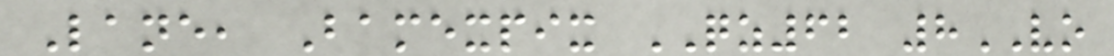Lane, Bamexpix QZ62 8VO
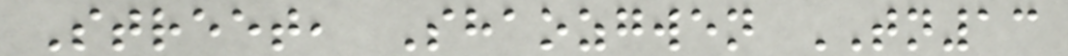Street, Shaozgwen TN13
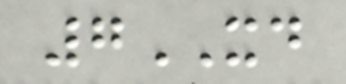7XD
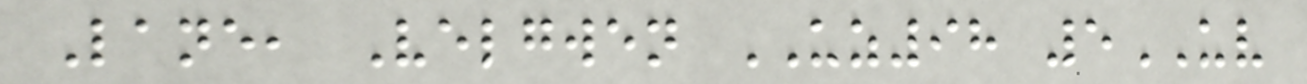Lane, Velgwen UZ98 5UV
